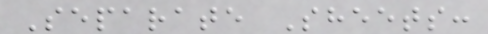Separate Sheets:
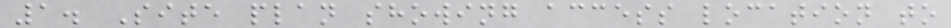1. Site plan showing access location to
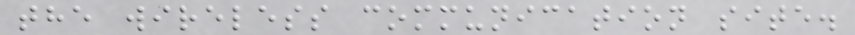the wireless communication site.
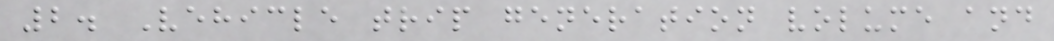2. Vehicle trip generation volume and
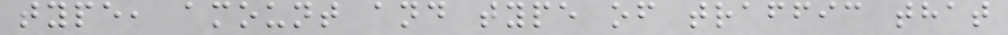type, amount and type of traffic that
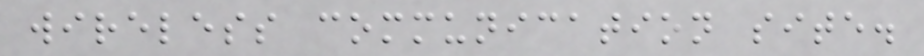wireless communication site.
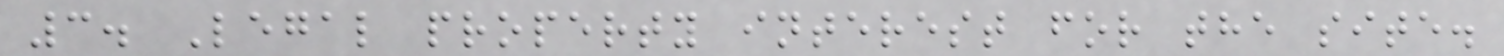3. Legal property interest for the site.
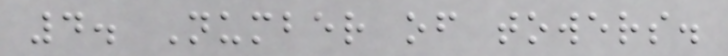4. Number of towers.
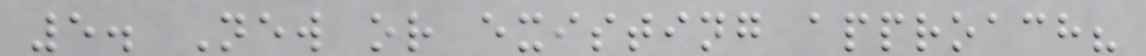5. New or existing approach?
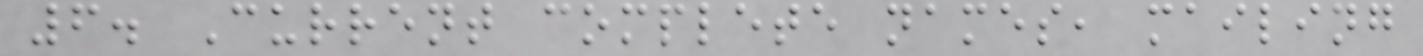6. Current complete names, mailing
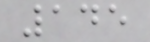145
